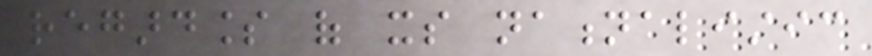regardless of its nationalistic
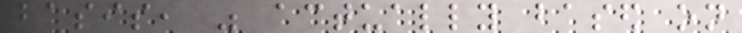basis, was actually based on
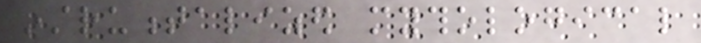instrumentalized mythological
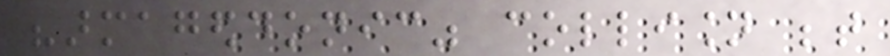"armageddonic" collision between
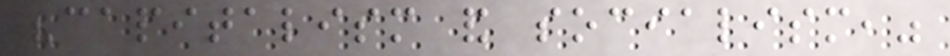"capitalism and socialism,"
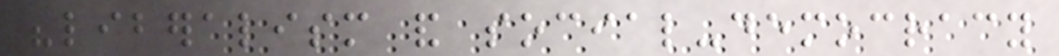"liberalism and social-democracy
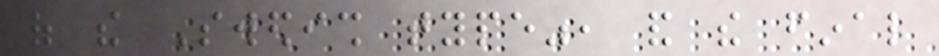of the Swedish type", and the final
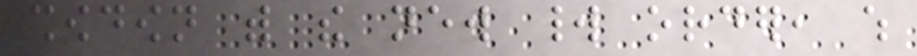showdown with the new world order, which
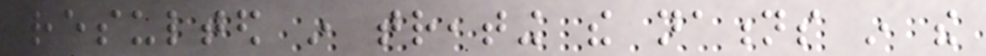resulted in treating the nations in the
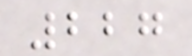227
